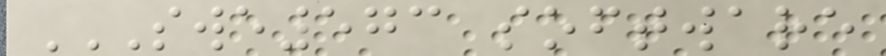SWE573 SOFTWARE
